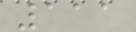111
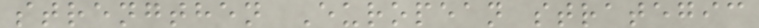strengthen European strategic
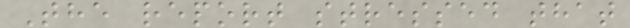The report stressed that
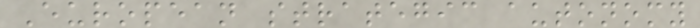European strategic autonomy
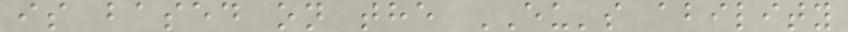is based on the EU's ability
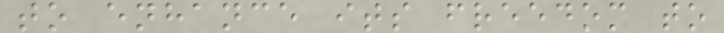to enhance its freedom to
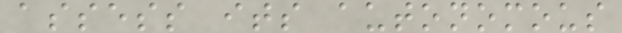assess its autonomous
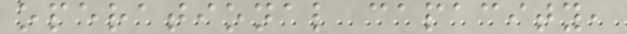operational capacity,
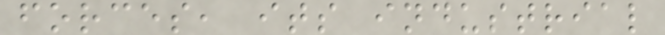forces, its industrial
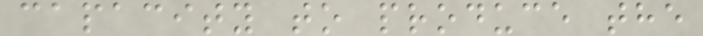capacity to produce the
